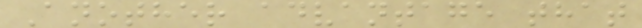Another advantage that
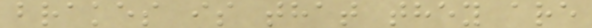brakes is that they are
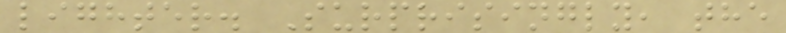lighter. Surprisingly, the
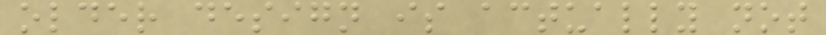older design is actually not
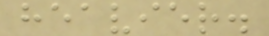heavier.
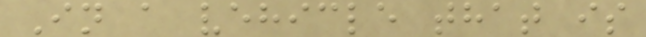In a vehicle that is
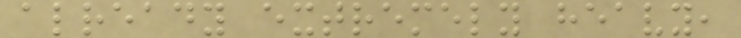already extremely heavy,
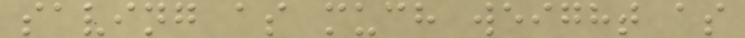saving as much weight as
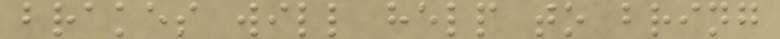brakes will help to bring
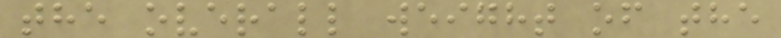the overall weight of the
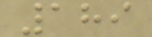189
